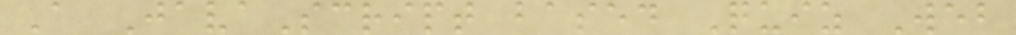A JavaScript based Quiz Web
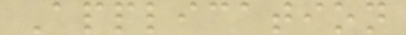Application
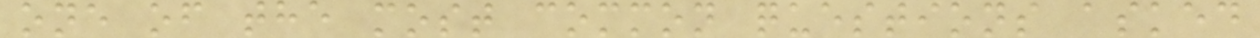one of the most common questions asked
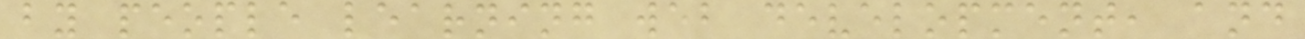by people learning web development, and
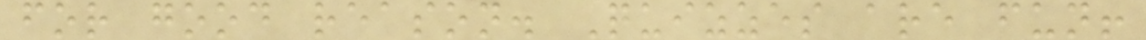for good reason. Quizzes are fun!
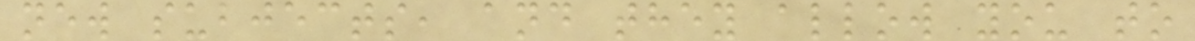new subjects, and they allow you to
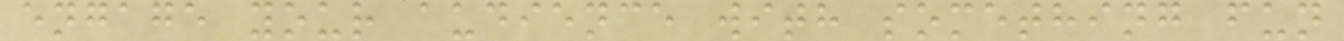engage your audience with something fun
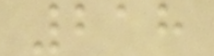218
